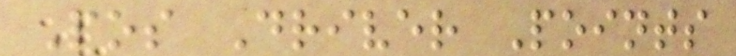Pos Driver Points
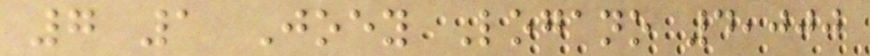7 1 Joey Logano 4,000
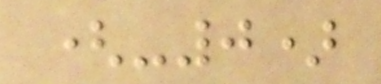(-0)
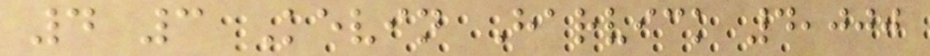4 3 Kevin Harvick 4,000
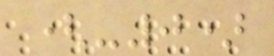(-0)
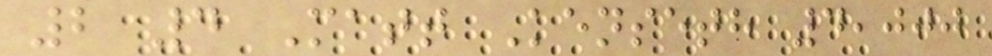2 4 Matt Kenseth 4,000
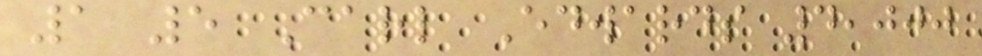1 5 Carl Edwards 4,000
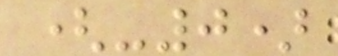(-0)
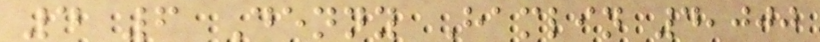4 6 Denny Hamlin 4,000
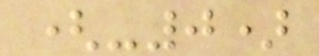(-0)
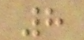8
